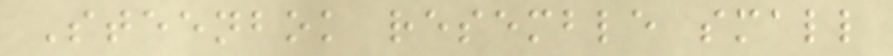Steenbok resemble small
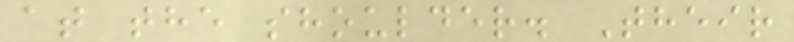at the shoulder. Their
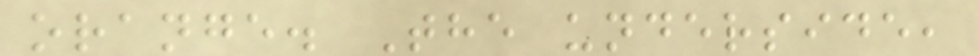orange. The underside,
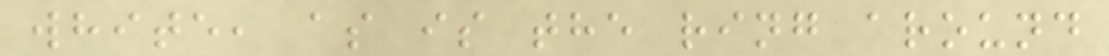white, as is the ring around
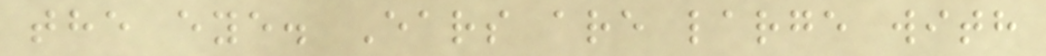the eye. Ears are large with
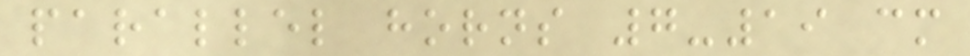parallel horns 7-19 cm
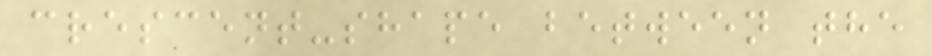crescent-shape between the
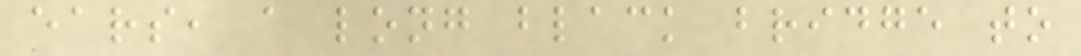ears, a long black bridge to
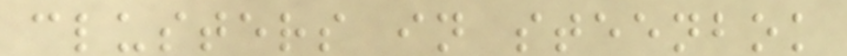clusters in steenbok
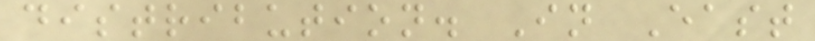distribution. In East
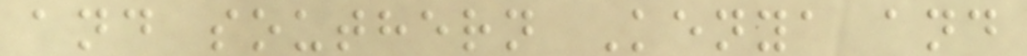and southern Kenya and
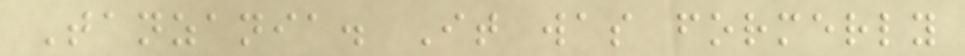Tanzania. It was formerly
